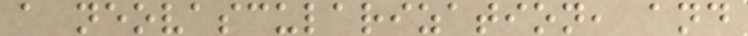a neovascularization, and
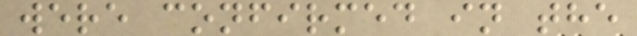were confirmed in the
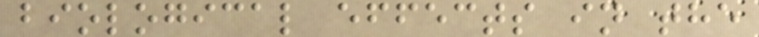biological effects in the
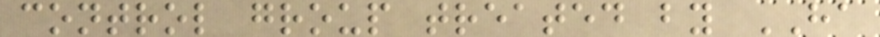control group treated by HA
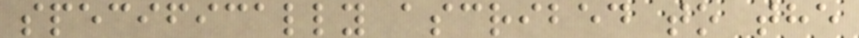specifically ascribed to the
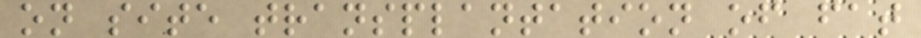on site transplantation of fat
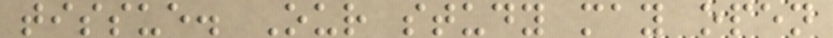tissue. Our study may open
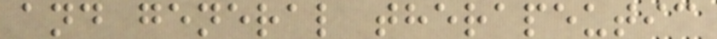and general therapeutic
